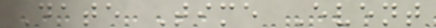Date Time Event
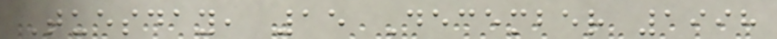Tuesday, 15 December 1998
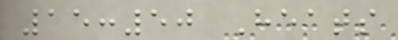15:50 Heats
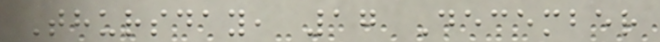Thursday, 17 December
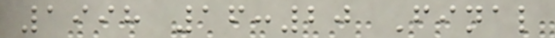1998 16:20 Final
